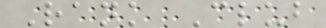Rank Club
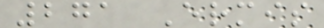271 Ermis
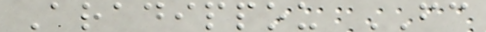Aradippou FC
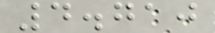4.710
